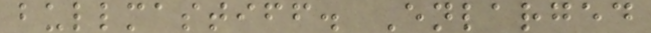bullmastiff. Enlarged
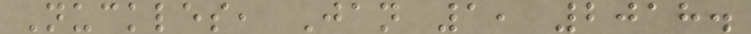Nuckles, Jan 1, 2018.
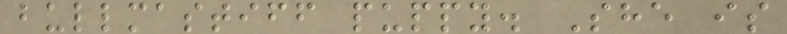bullmastiff puppy. She is
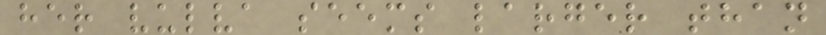her vulva seems larger than
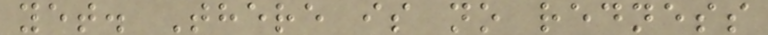yet. There is no redness
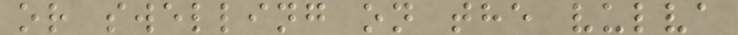or swelling on the vulva
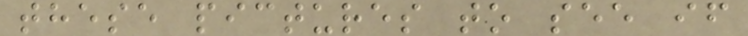these pictures to see if
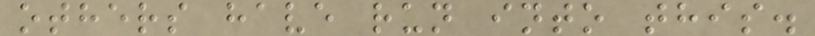others have run into this.
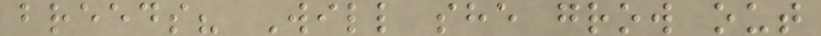breeds? Will she grow out
